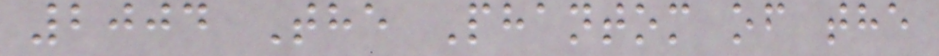2004 The Phantom of the
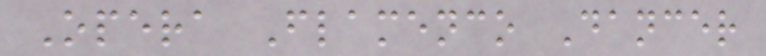Opera Flamenco Dancer
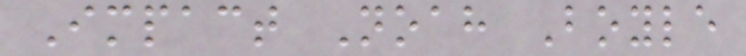Impact Noah Boyle
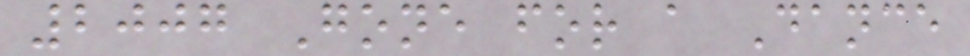2007 Gone for a Dance
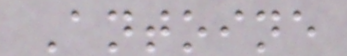Antoine
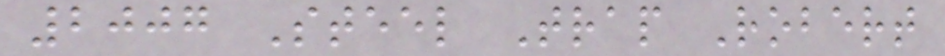2007 Steel Trap Robert
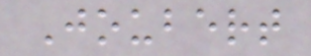Joubert
